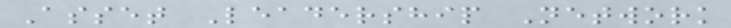Asset Leadership Network
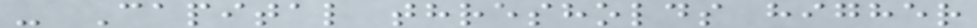- Capital thresholds higher
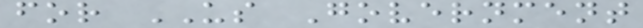for US Government
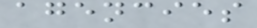agencies
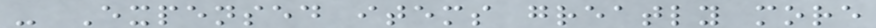- Expensed items greatly more
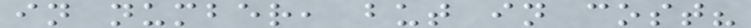in number, but in cost?
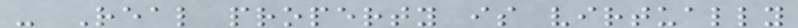- Real property is virtually
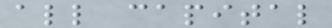all capital
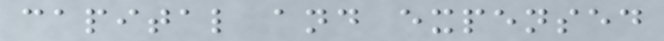capital and expensed
